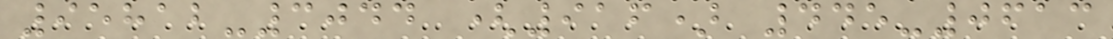95812-3044 (916) 445-0613
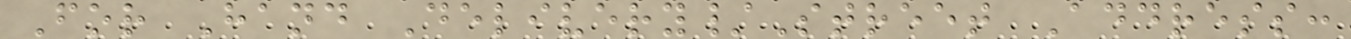For Hand Delivery/Street Address:
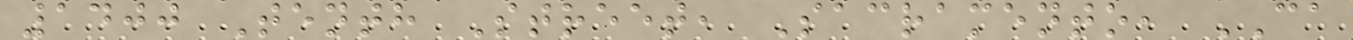1400 Tenth Street, Sacramento, CA
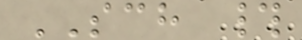SCH #
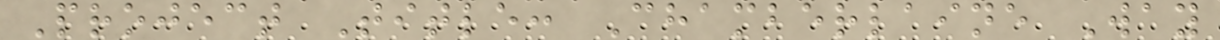Project Title: Chamberlaine Way
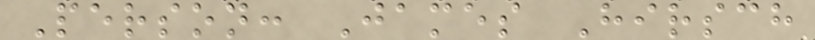Person: James Hirsch
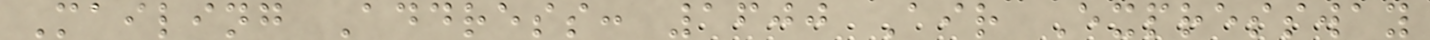Mailing Address: 1600 Air Expressway
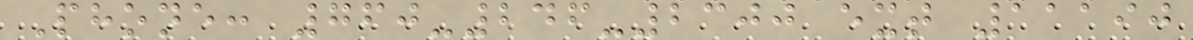Phone: 760-246-2300 ext 11190
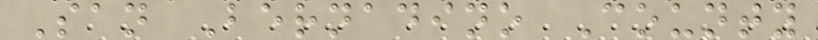San Bernadino County
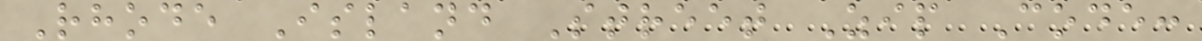Rhode Island Street Zip Code:
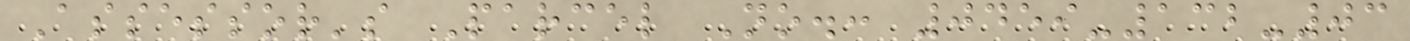Assessor's Parcel No.: 0459-132-03
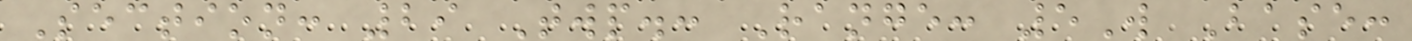Section: 29 Twp.: Range: 5W Base:
